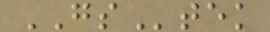GStek
